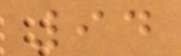94
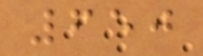650
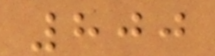800
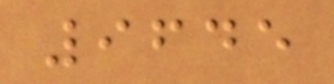9645
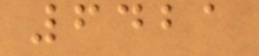6421
